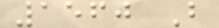1560 B
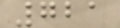721
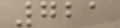721
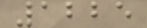1225
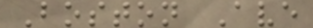Boston Ave
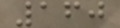160
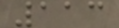113
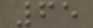65
